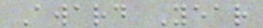Award Year
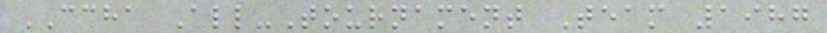CCHA All-Tournament Team 1987
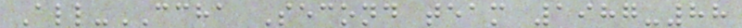All-CCHA Second team 1987-88
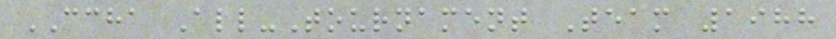CCHA All-Tournament Team 1988
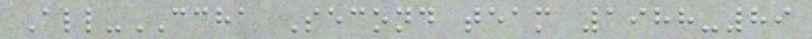All-CCHA Second team 1988-89
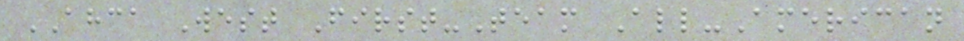AHCA West First-Team All-American
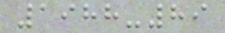1988-89
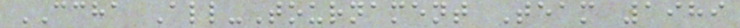CCHA All-Tournament Team 1989
